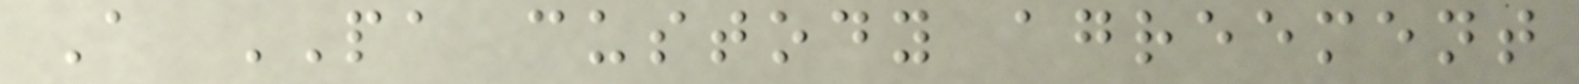A PA custody agreement
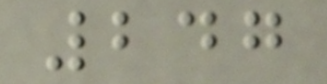247
